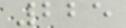225
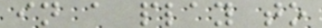in a play to
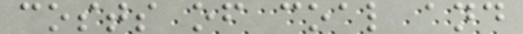costs of coal and
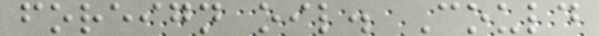foreign oil. Could
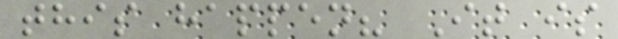this happen? It is
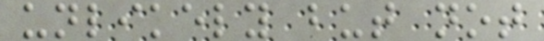unlikely but not
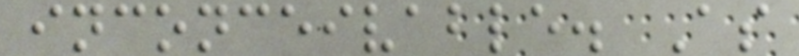inconceivable. As
